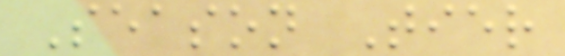Season Tier
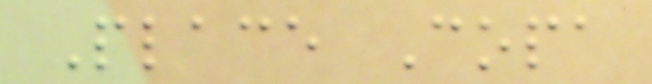Place Copa
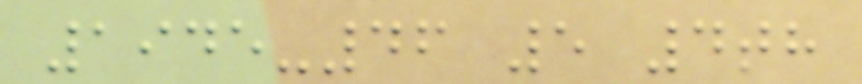1945-46 5 4th
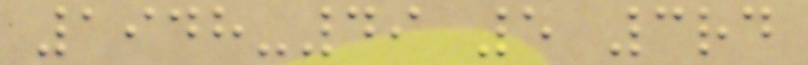1948-49 5 3rd
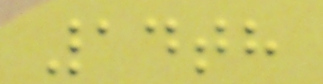14th
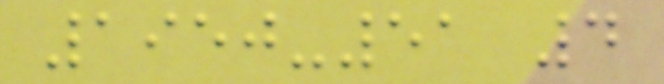1950-51 4
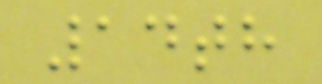14th
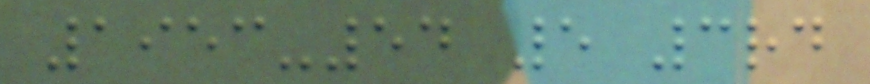1953-54 5 3rd
